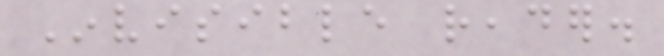Invisible reader.
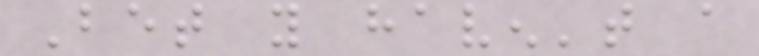Bet you haven't a
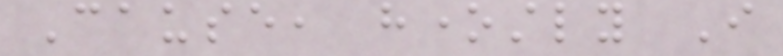Cause, honestly I
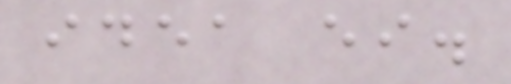idea either.
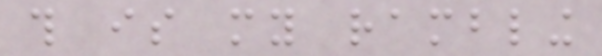this is my rambling
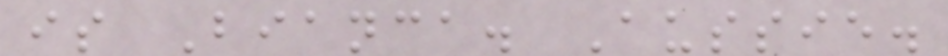is Bianca. Aussie.
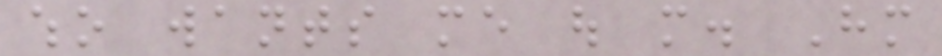who wants me out more. Him
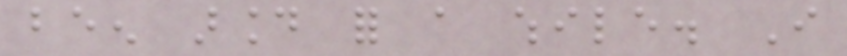been around for a while. I
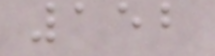152
